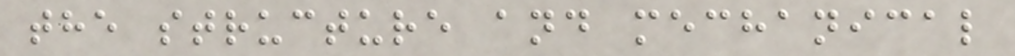the structure and mechanical
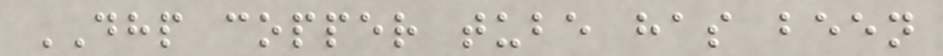DHP copper tube has been
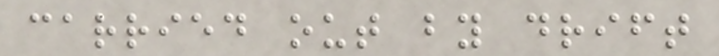carried out by drift
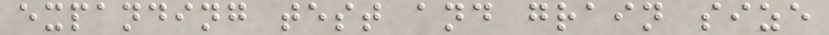expanding test and grain size
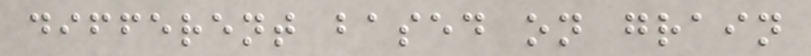different based on grain
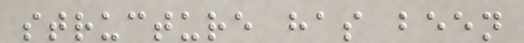structure has been
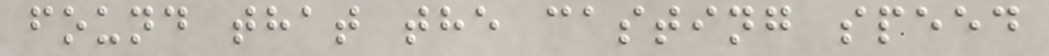found that the casting speed
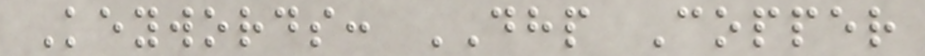Keywords: DHP Copper
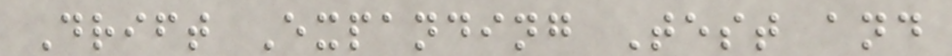Drift Expanding Test and
